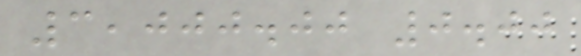3,000.00 0.00
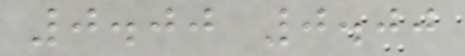0.00 0.00
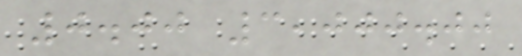0.00 3,000.00
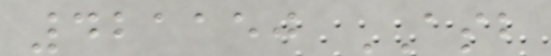421150 ASB
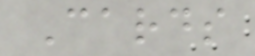Cards
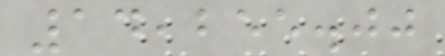14,255.00
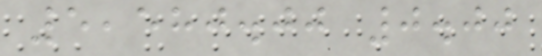5,580.00 0.00
